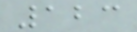123
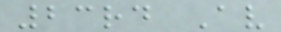23rd Av
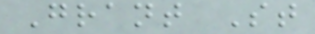Grant St
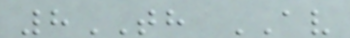8TH AV
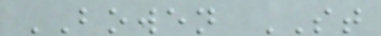BOWEN ST
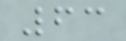63
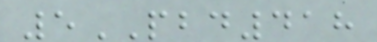5PBD418
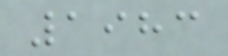1983
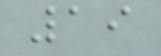19
